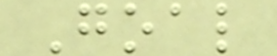Goal
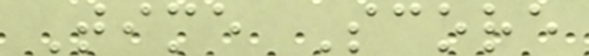Time Score
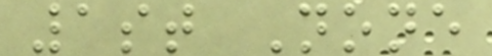1st None
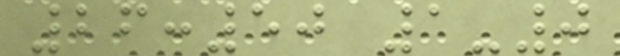26:50 1-0
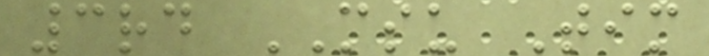3rd MSU Tim
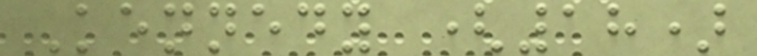Kennedy (18)
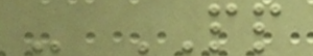- PP
